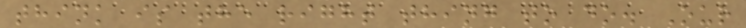think is the right thing to do. Our
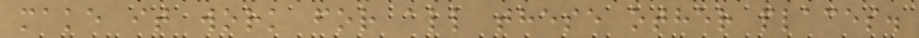make it work for all these other places.
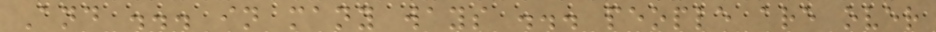And ... in many ways ... people are over
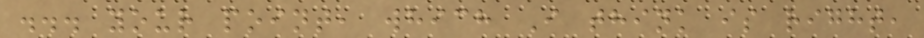... your point, which I think is right,
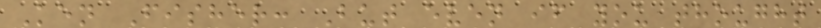Ken Fisher: But even if you thought
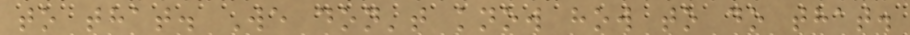to that. We don't know how to do that.
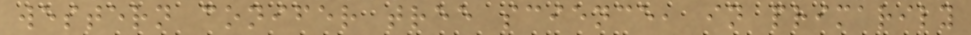western conifer tree science, in primarily
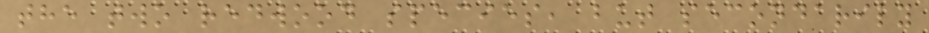the two redwood species, but secondarily
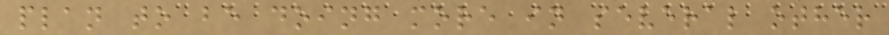plan to be doing more in several other
